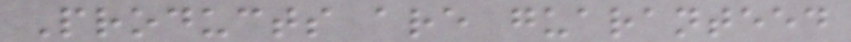Products are guaranteed
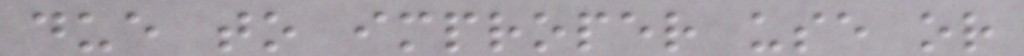due to improper use or
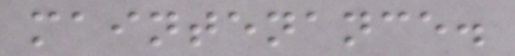maintenance.
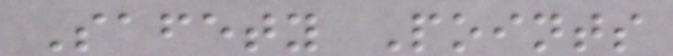Safety Points
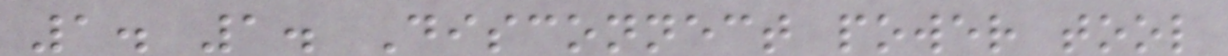1. 1. Disconnect power tool
